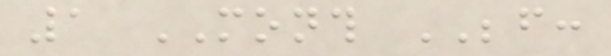1 MONTH BEFORE:
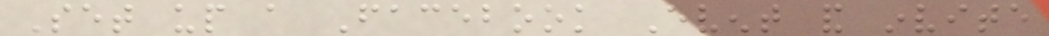Set up a Facebook Event and invite
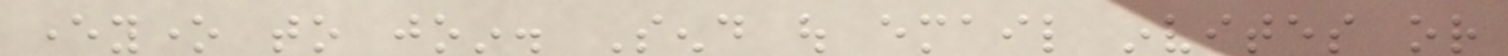everyone to join. Send out email invites or
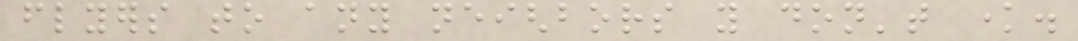flyers to any neighbors you don't know.
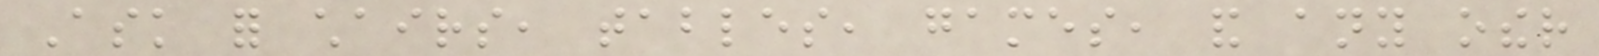Ask for chairs, tables, games, and any other
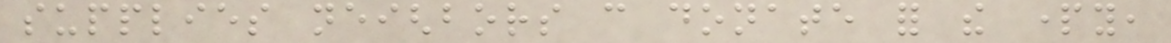supplies neighbors can donate for the party,
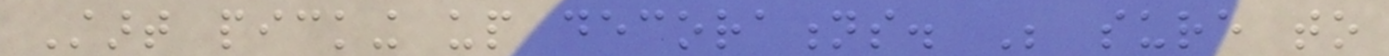Start picking up decorations. Be sure to
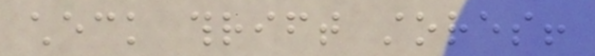check thrift stores!
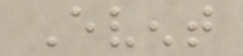Event
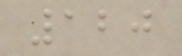120
